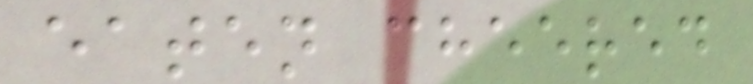eaten cheered
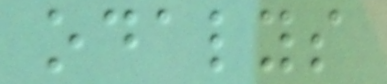odalys
